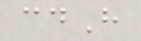cdH
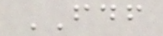FDF
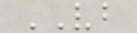VB
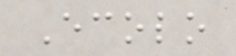Ecolo
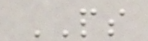PS
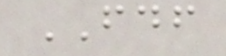FDF
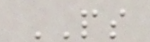PS
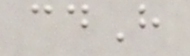cdH
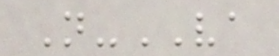N-VA
